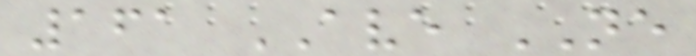161 AVE NE
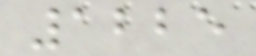1225
